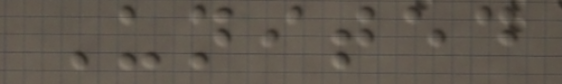United
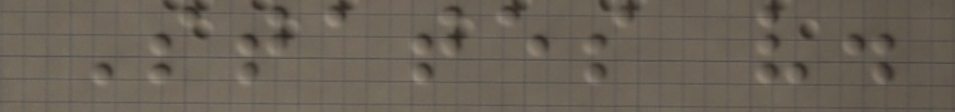States v.
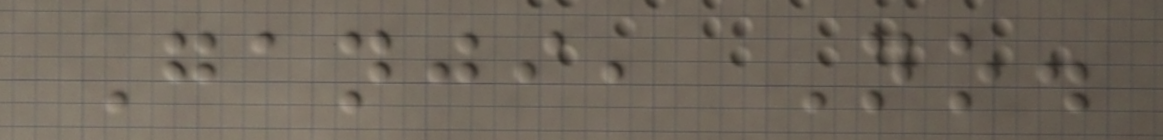Ganji, No.
